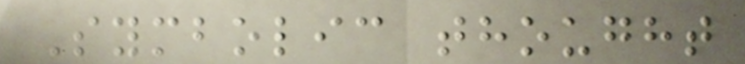Symbolic thought
